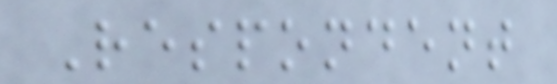Respondent
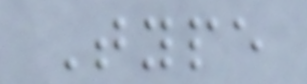Type
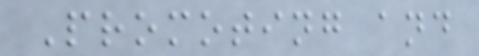Promoting and
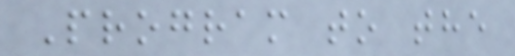Program to the
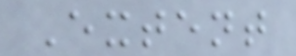Extent
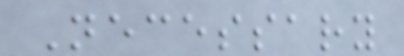Necessary
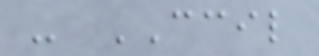- CCIL
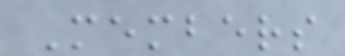Members
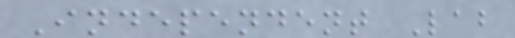Independent Lab
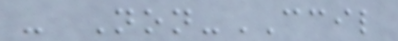- Non-CCIL
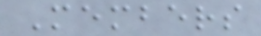Members
